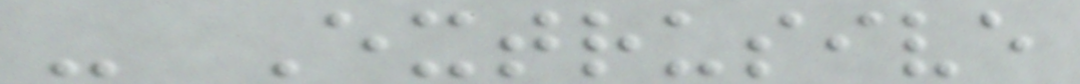- Extrusive
